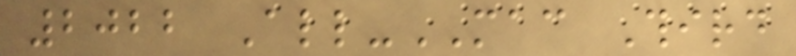2022 All-MAC Third
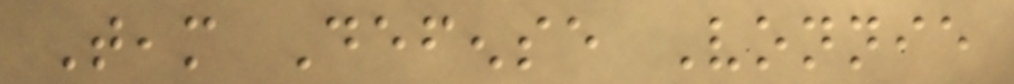Team Defense Vonnie
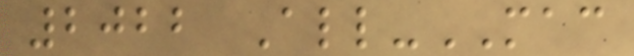2022 All-MAC
